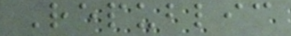Republic
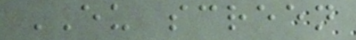EU screen
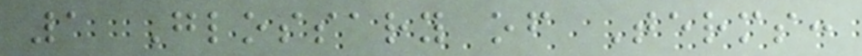1 Glossary of Terms:
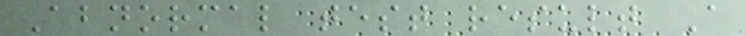Abnormal test result A
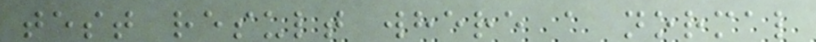test result where a normal
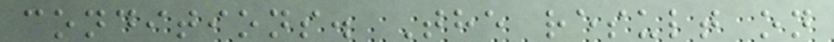conditions. The result on
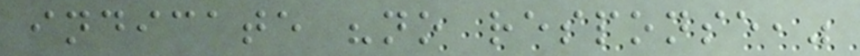indicate "no response,"
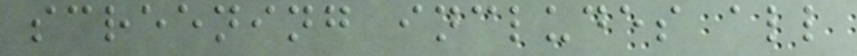screening includes all
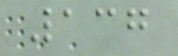137
